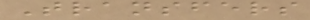Transfers
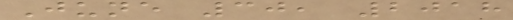June 30, 2018
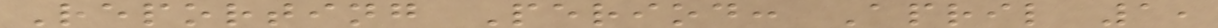Reporting Period: April 1,
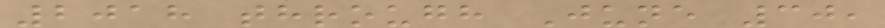2018 through June 30,
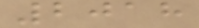2018
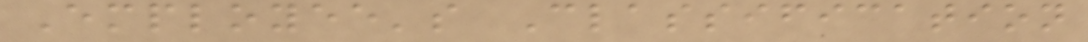Employee's Classification
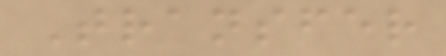Transfer
